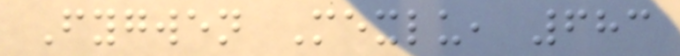Fygwen Mexlu, 683
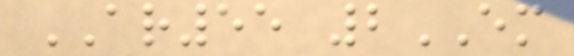AR55 2EM
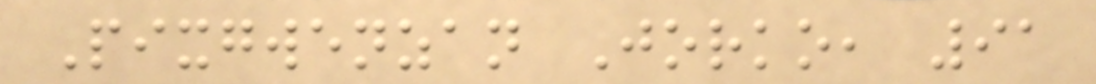Pixgwenzan Jorko, 91
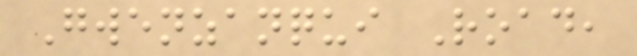Gwenzanqui Road,
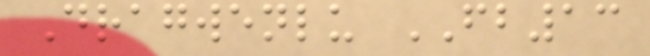Dragwenlu FB13
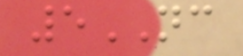5NC
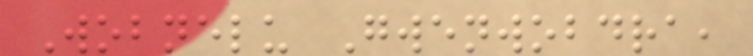Wobnelu Gwenwobdra,
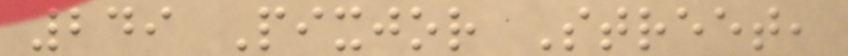249 Pixjor Street,
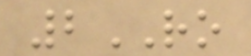2RO
